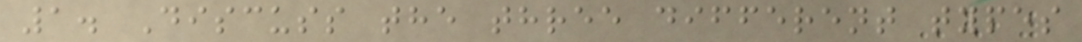1. Discuss the three different types
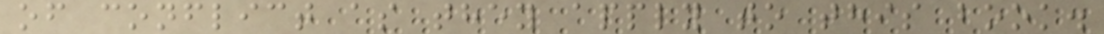of conflict as they apply to this book.
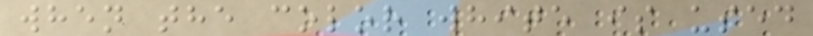when the color white is used
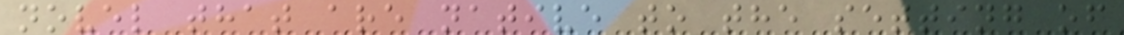novel that are native to the setting of
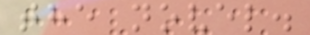the novel.
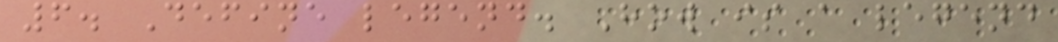6. Define legend. How is a legend
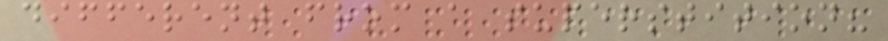different from a superstition?
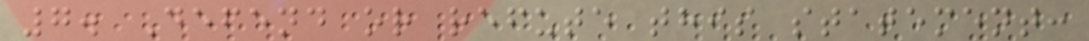7. Defend or refute this statement:
